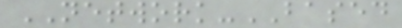NETWORK-BASED
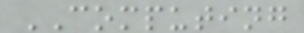COMPUTING
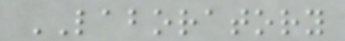LABORATORY
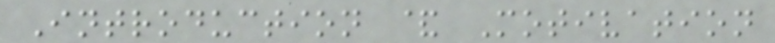Introduction & Motivation
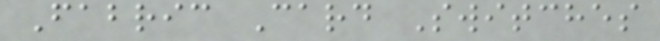Fabric Card Switches
